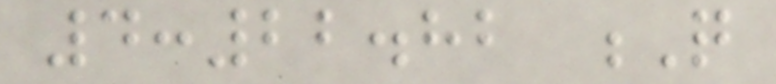4:22.82 Q
